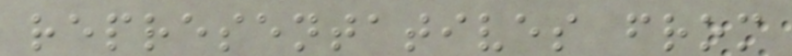representatives from
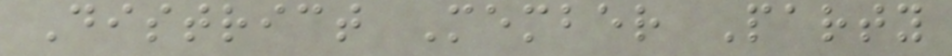District Member Party
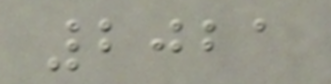2021
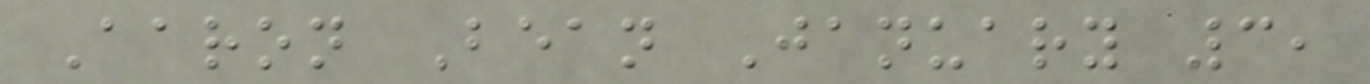Aaron Bean January 3,
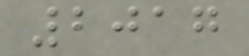2017
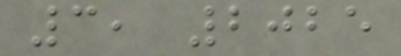3, 2025
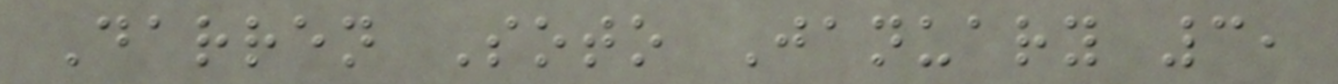Darren Soto January 3,
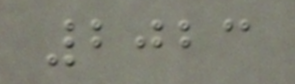2023
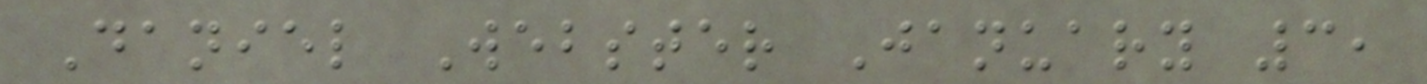Daniel Webster January 3,
